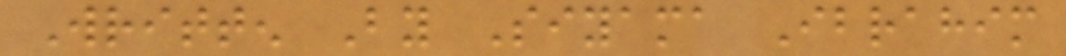Written By Siyama Ibrahim
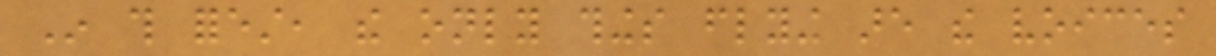In this forest, the only things flying are the voices
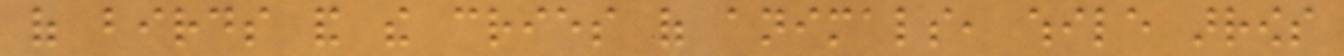of birds and the cries of animals, while arrows
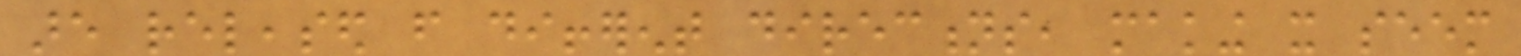are released from different directions, making it seem
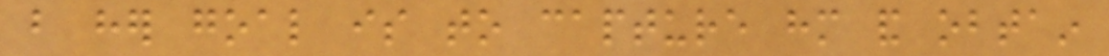but her goal is to capture him and obtain
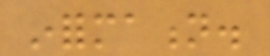information.
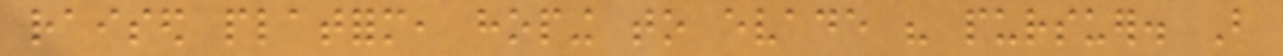raised platform, hoping to evade his pursuer. But
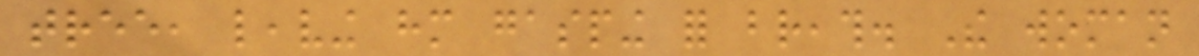tree, leaving him gasping for breath. The woman
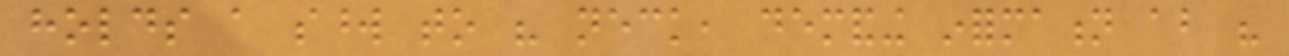holds a sword to his neck, demanding information about his
